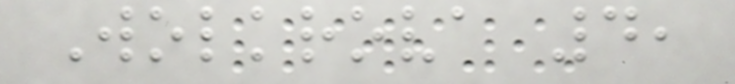Wolkrova 4,
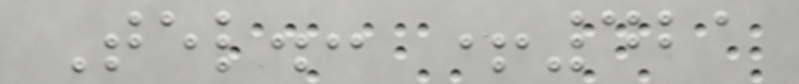Tel.: +421
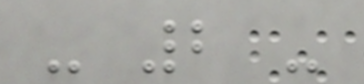- 2 -
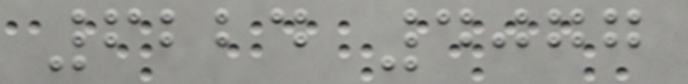6224 4077
